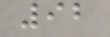92
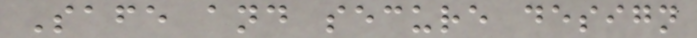Safe and secure design
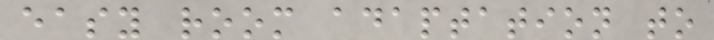easy room adaptation to
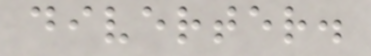diverter.
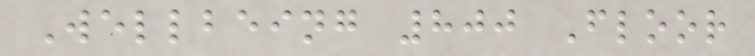Wellbeing 800 Floor
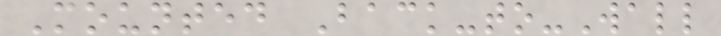Mounted Back-to-Wall
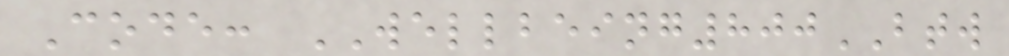Code: WELLBEING800BTW
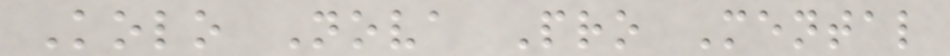Kolo Nova Pro Mental
